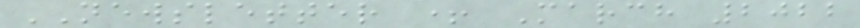NEWSLETTER + March 2022
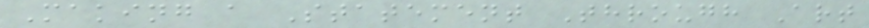Making a Statement Through Art
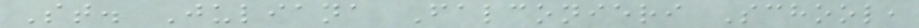St. Juliana Falconieri School,
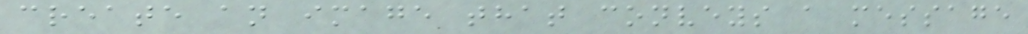create an image that conveys a message
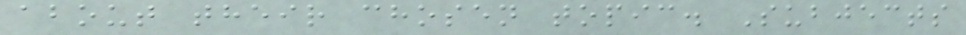about their chosen topic. Subjects
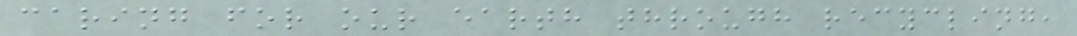caring for our earth through recycling,
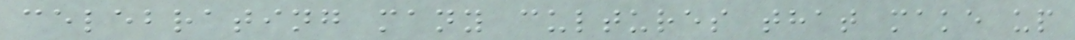celebrating many cultures that make up
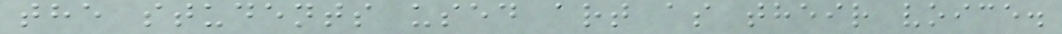the students used art as their voice.
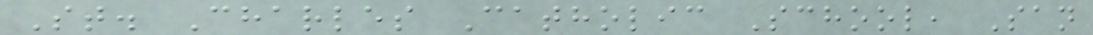St. Charles Catholic School, San
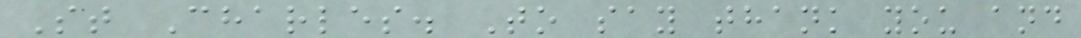St Charles. To say thank you and
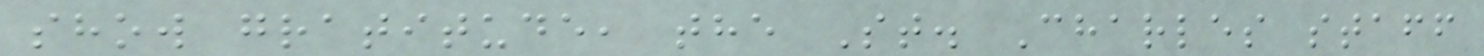show gratitude, the St. Charles staff
